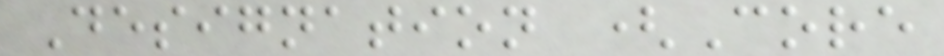Designation (Core
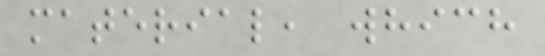material, which
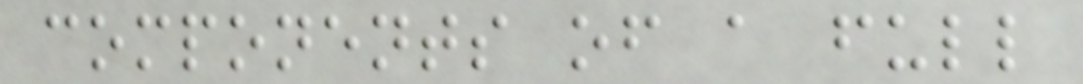components of a full
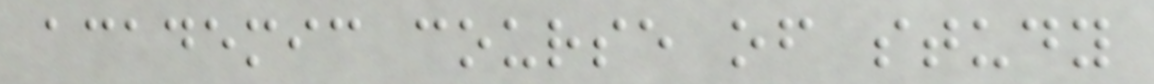academic course of study
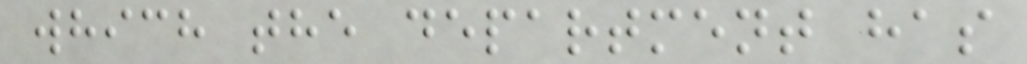which the department has
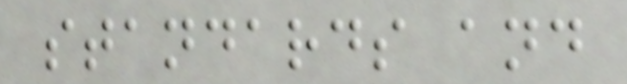standards and
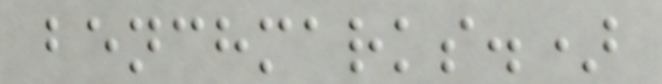benchmarks.)
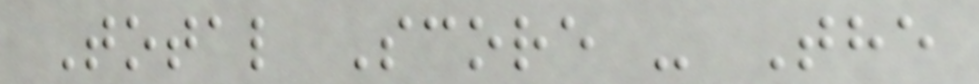Total Score - The
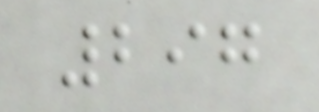297
